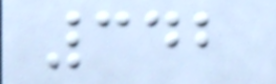342
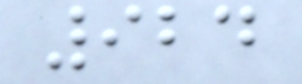924
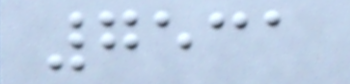7531
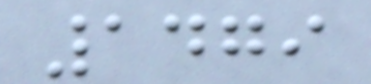1479
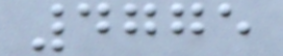4775
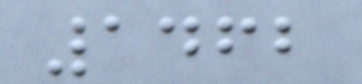1462
